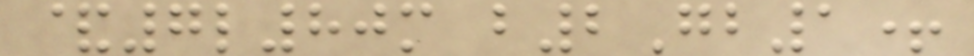&7l80m b2Gb1+
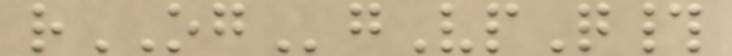rOGgVpQ#
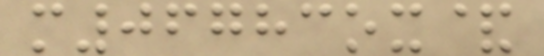m06783ox&
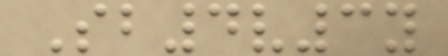Sb4v3y
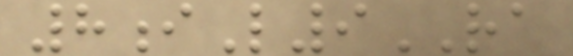8iL9RA
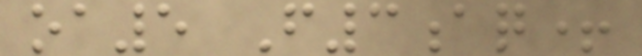oa5 F3aq+
